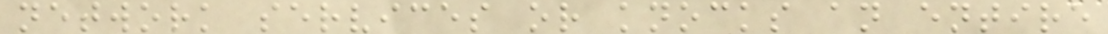network services or knocks an entire
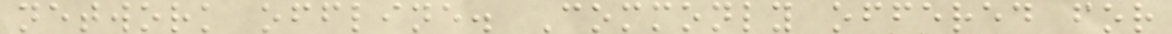network offline. Commonly offered for
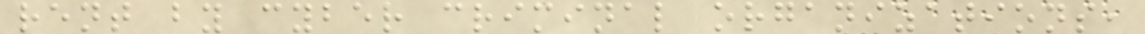rent by cyber criminal organizations,
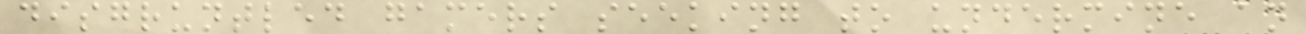disgruntled gamers seeking to undermine an
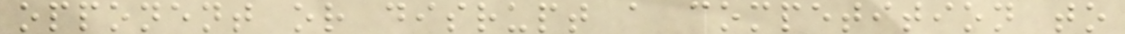opponent or disrupt a competition to
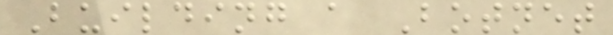Building a Botnet
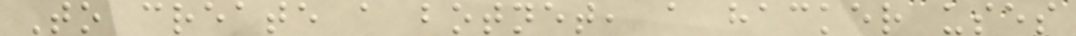To create a botnet, a hacker uses
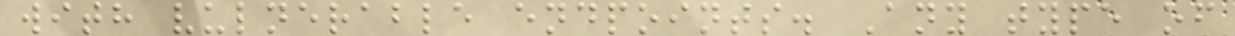with vulnerable endpoints. Any type of
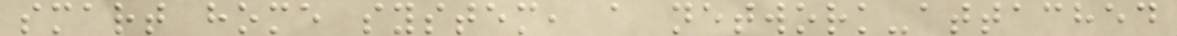smart home system, a network-attached
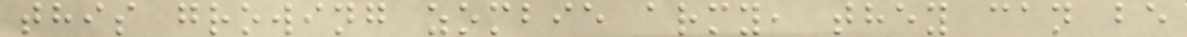this growing zombie army, they can be
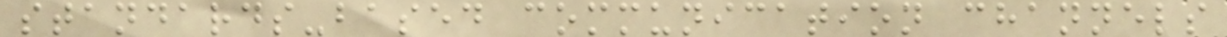standards-based communication channels
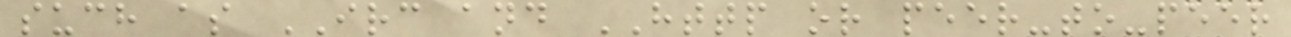such as IRC and HTTP or peer-to-peer
